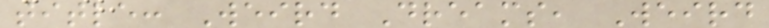title: Weird Dreams, Weird
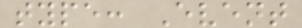type: Event
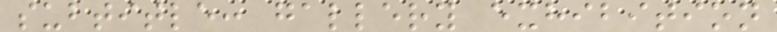subtitle: gallery exhibition
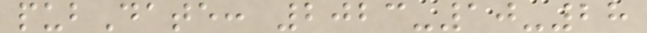pubDate: 2023-10-28
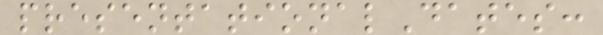presentationalDates:
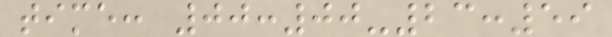time: 00:00-23:59
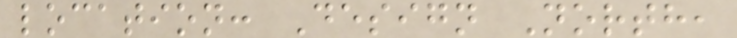location: Design North,
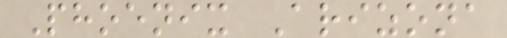Phoenix Arizona
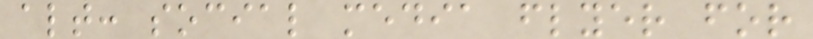alt: social media flyer for
